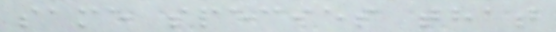same species that
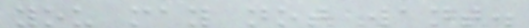you may not want.
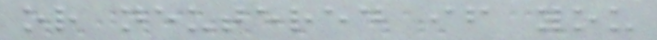or neutered if you
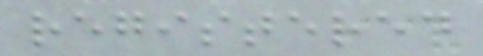registered
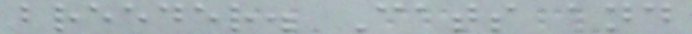breeder. Cats and
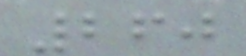260
